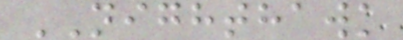NIGHTHAWK
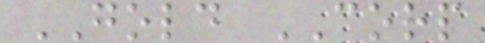GOLD CORP
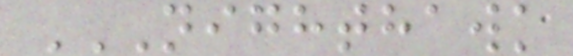NIGHTHAWK
